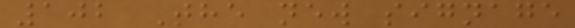102 The new signage
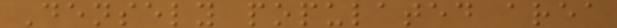Densely populated area
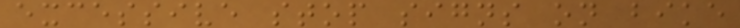excessive stop signs on bike
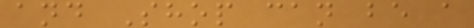and Shop can be a
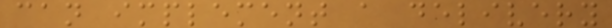can implement a delivery
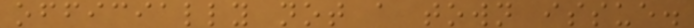officially not a town issue.
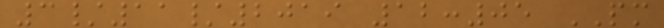3/11/2019 12:05 PM
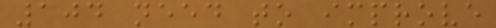104 need to improve
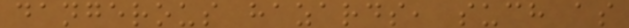dangerous hazards, such as
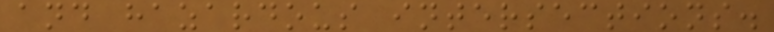and hazardous intersections.
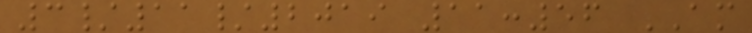3/11/2019 11:56 AM
